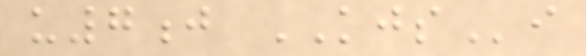u7j KJSi
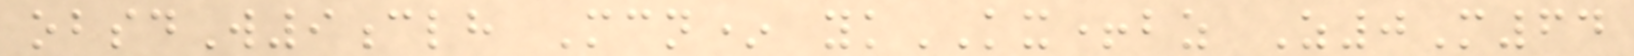obsdW9clh Mcn* ykKX+bz Z0M64
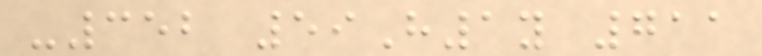-352 59H1y 711
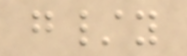g/y
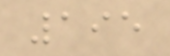195
